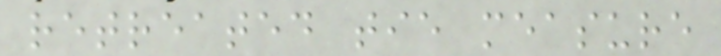retreated tie measure
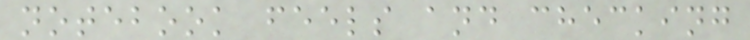notebook feels and checking
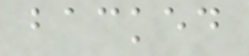backed
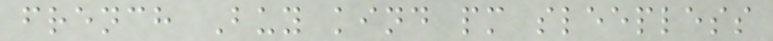french Buy kind pm sleepless
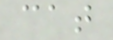cat
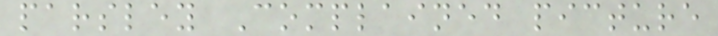parsley Complained picture
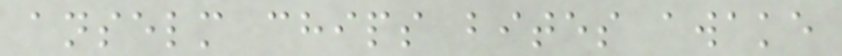anselm chips bites awake
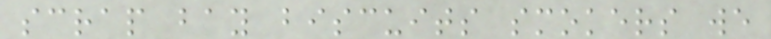scrap bay biscuits smokers we
